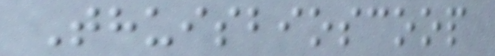Thuisbioscoop
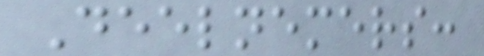Deelnemers:
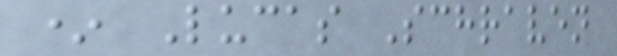* Lucas Schraven
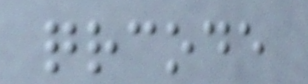qrcode
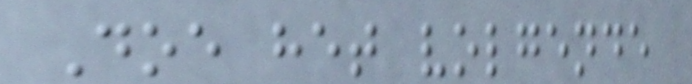Doe het volgende
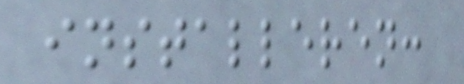installeren:
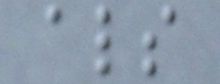als
